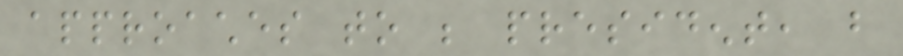approaches to be president, but
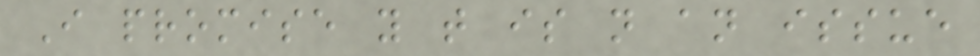I promise you that is not an issue
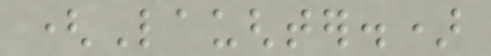(Laughter.)
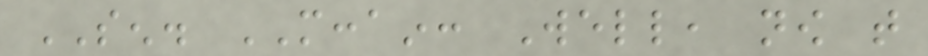SEN. MCCAIN: Well, now that
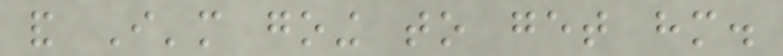and I'm going to get him.
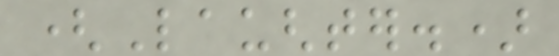(Laughter.)
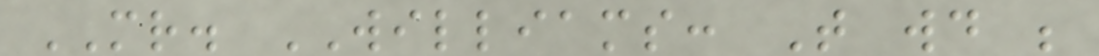MR. WILLIAMS: That would be
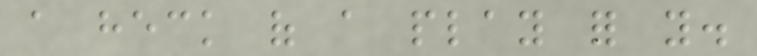a heck of a play for you.
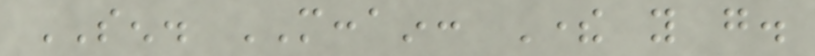SEN. MCCAIN: There you go.
